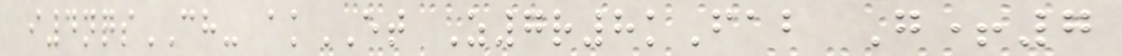i4nqsCH- akET Z7r8kFab G+7
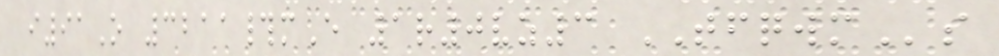i91O 3211#mE 1r0vz3 TFQWMs
